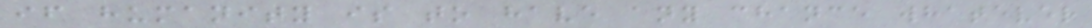if humanity is to have any chance whatever
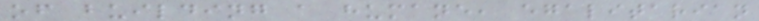of building a humane, egalitarian
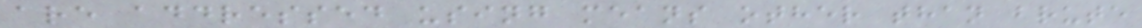are addressed using means other than brute
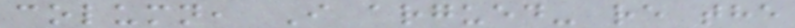column, I argued- re the
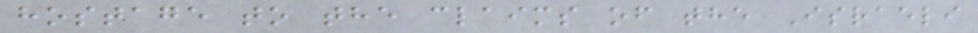hostage to the claims of the Israeli
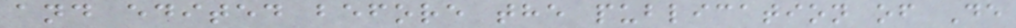and edited before the publication of De
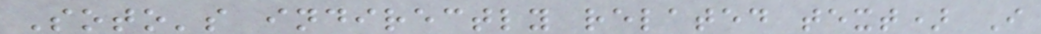Soto's indirectly related text) I
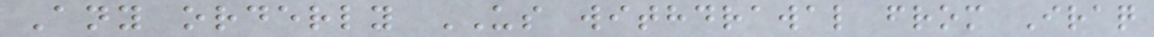Any orderly US withdrawal from Iraq
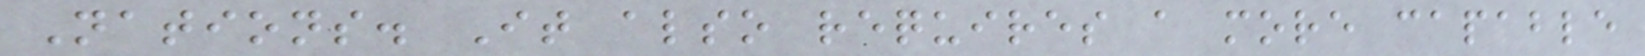Nations. It also requires a more capable
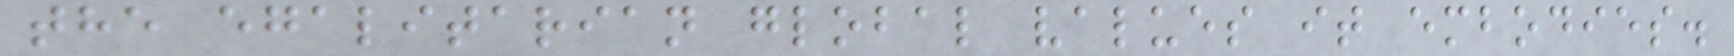the egalitarian global values it embodies.
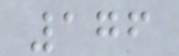176
